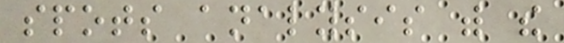spots analysis with the
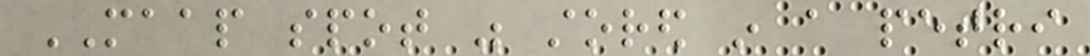MAAP spot was stored in a petri
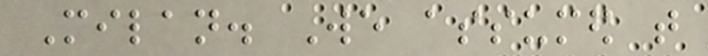Milan. We assumed that
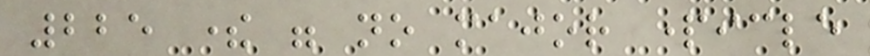225 there were no major particle
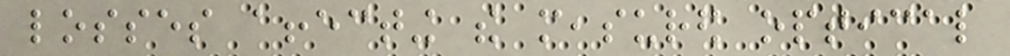losses affecting the measured optical
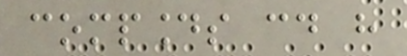compounds could have
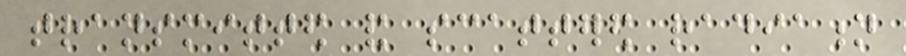transmitted and scattered radiation
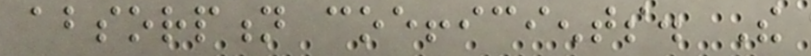absorption coefficients. The
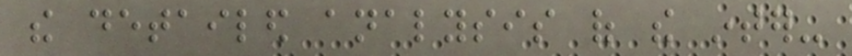the detailed analysis of the inter-
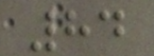84
